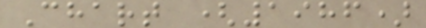Chart (1986)
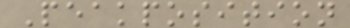Peakposition
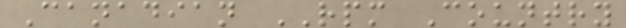Canadian RPM Country
